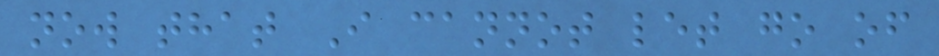now that I cannot let go of
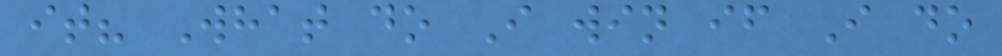it? What do I win if I do
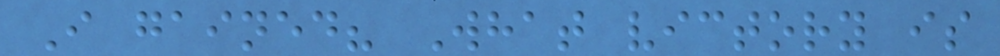I gained? What victory is
